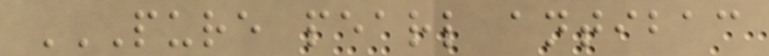PURE PEARL ANTIBAC
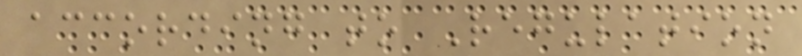according to Regulation
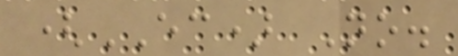(EC) No.
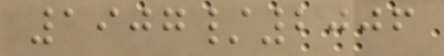1907/2006
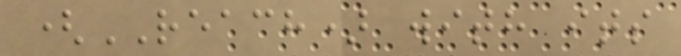(REACH) with its
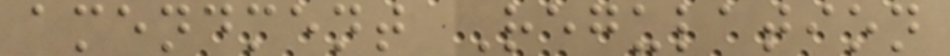amendment Regulation
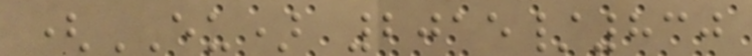(EU) 2015/830
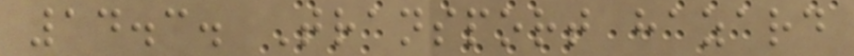14.3. Transport hazard
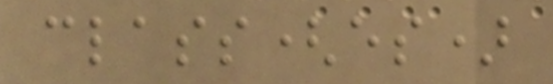class(es)
